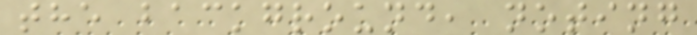the background, noting
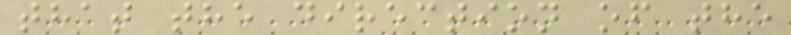that the direction of the
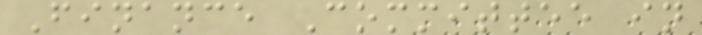Finance Committee in
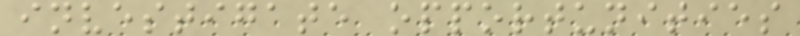investigate opportunities
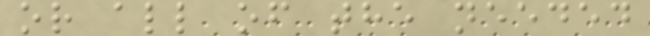or all of the needed
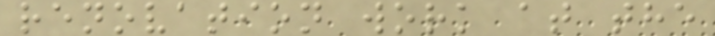renovation work at the
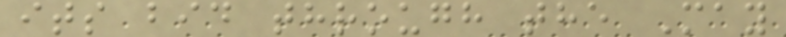its bid through the May
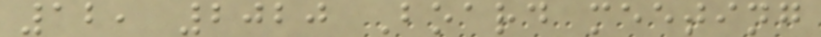12, 2020 Board meeting
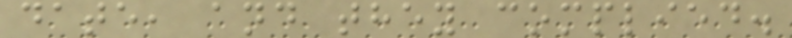date, and they complied.
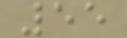55
